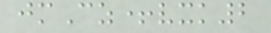jmCz+vxk2
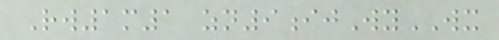Rw1m1 zn9ijWyWX
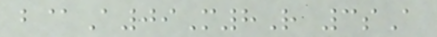b@A09M8R 3sA
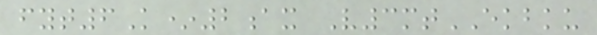fyt6K*2ax V3mtEKBKU
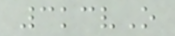3kcvO
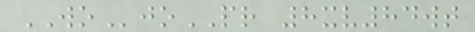WOjoPR 8xv84wt
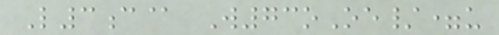L3c@ W73oOe/=u
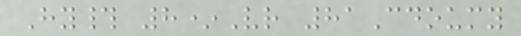Hy# 8*Vr 81Cdoumy
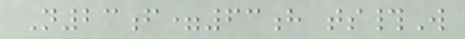N23f=63h ts#W
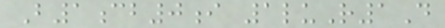B1cb0i 1luR1D
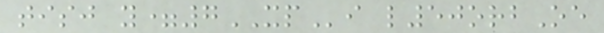tisj y=7XPi l50orbOe
